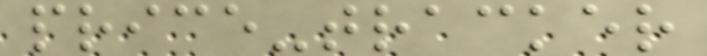price-tracker
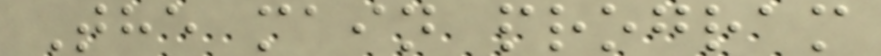The main program
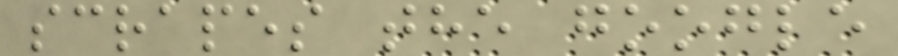scrapes the google
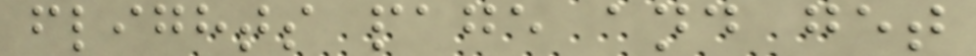flights page and get
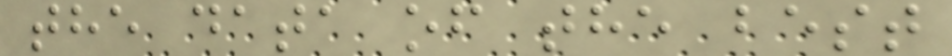the data of the best
